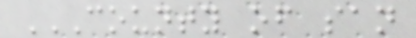COUNTY OF SAN
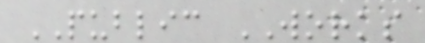PUBLIC WORKS
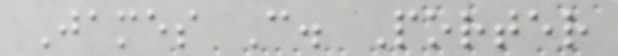James C. Porter
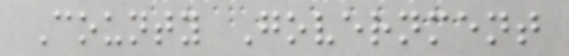County Government
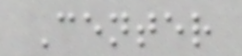Center
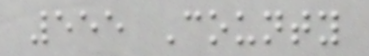555 County
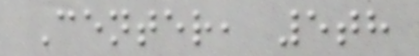Center, 5th
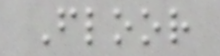Floor
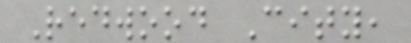Redwood City,
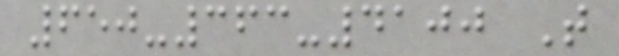650-363-4100 T
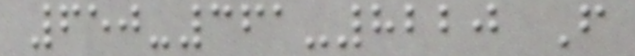650-361-8220 F
